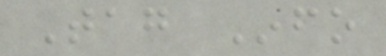Tag Info
